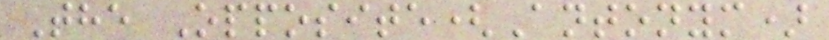The Opposite(Antonym)
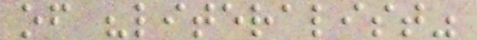of "literalist"
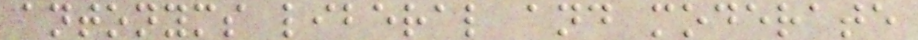antonyms liberal and moderate
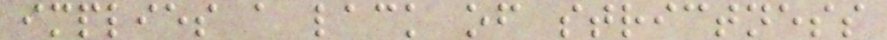implies a lack of strictness
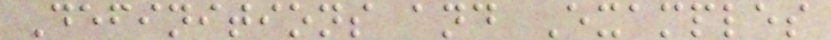Definitions and Examples
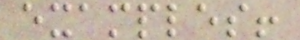examples!
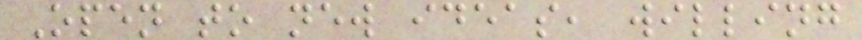Open to new ideas, willing
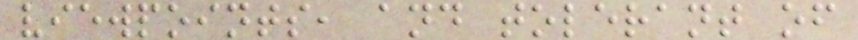viewpoints, and tolerant of
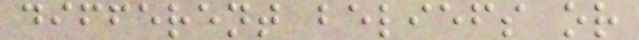different beliefs or
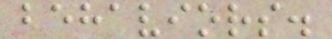behaviors.
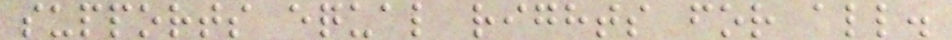supports equal rights for all.
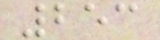253
